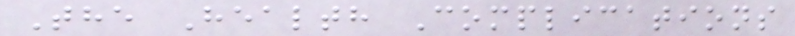The Health Complications
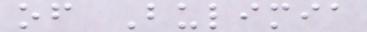of Bulimia
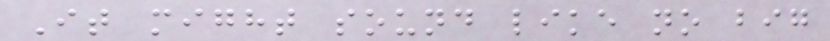It might sound like no big
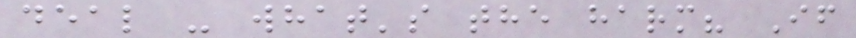deal - what's the harm? If
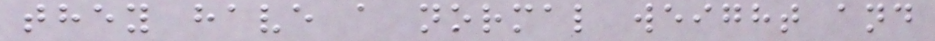they have a normal weight and
